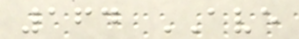164 AVE
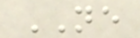NE
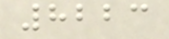8223
